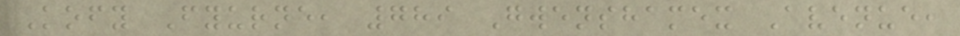Kofy Fyurne, 789 Gwenshamex Avenue,
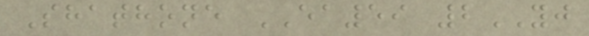Shathone EA59 2YJ
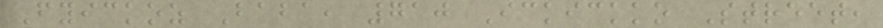Fyickoz Baba, 710 Ickickko Street,
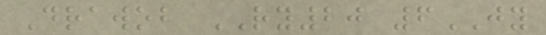Drawob RY20 6JY
